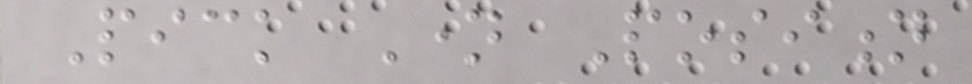Pick Name Position
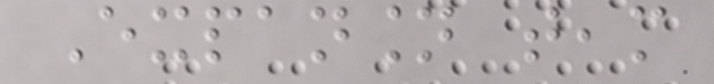Expansion team
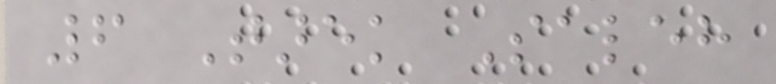6 Tarek Saleh
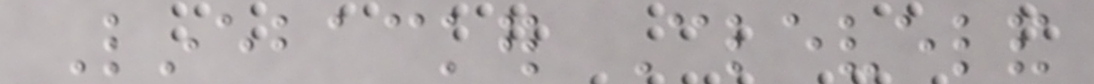Linebacker Cleveland
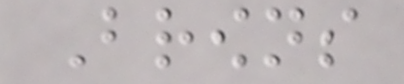Browns
